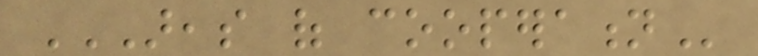AREAS OF COOPERATION
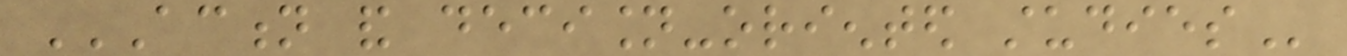ACTION AND DECISION-ORIENTED STUDIES
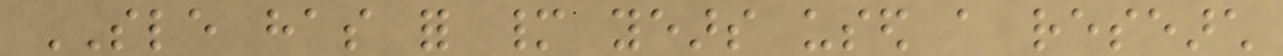SLE has for many years used a research
